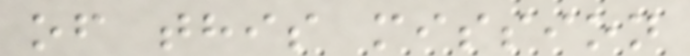of this mission
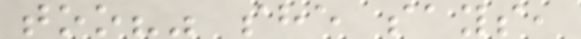too?" she says,
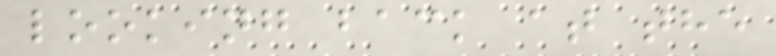looking back at the
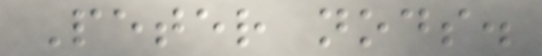Peter nods.
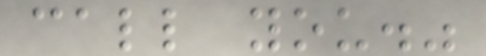call you."
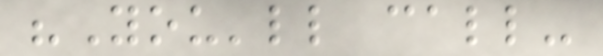"You'll call-
